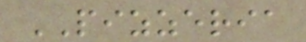PIZZERIA
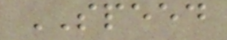SPEED
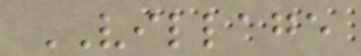VILLAGE
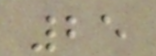25
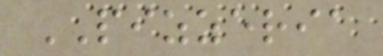PIZZERIA
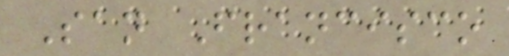San Francisco
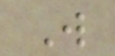W
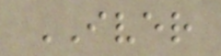IVER
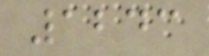1243
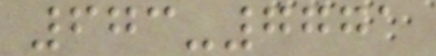673-7771
